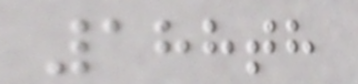188th
